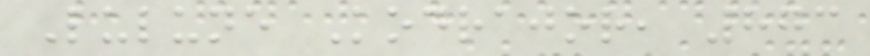Lulune Kodrajor, 873
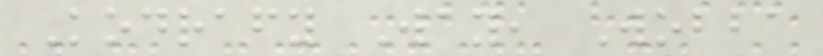Kodrafy Way, Wobba
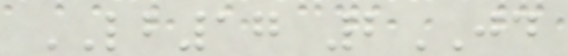LB17 2JD
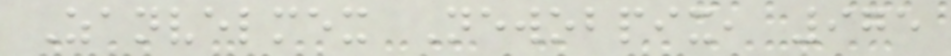Zanvelmex Newobpix, 975
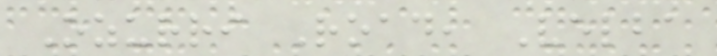Ozurri Road, Velba
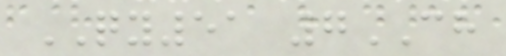QY51 7CH
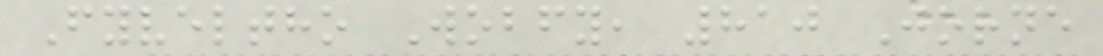Fyveltho Wobfy, 810 Jorne
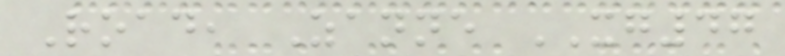Road, Zanne XG47
